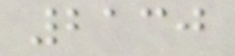2130
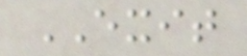EXIT
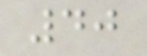40
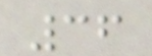36
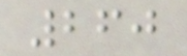260
